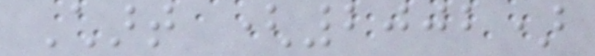Chart (2002)
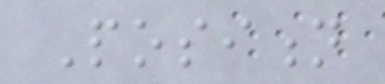Position
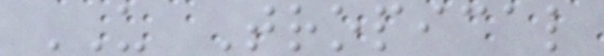US Tropical
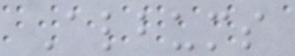Albums
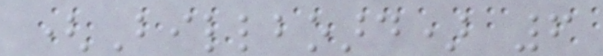(Billboard) 6
